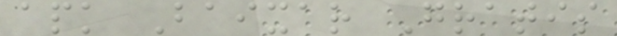apk Baixar Gratis
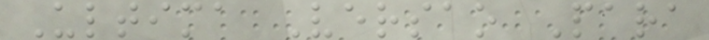Ultima Versao Para
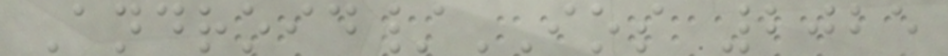Android/IOS 2025
